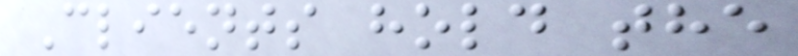Clients hold the
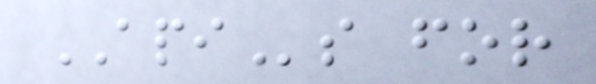APIs for
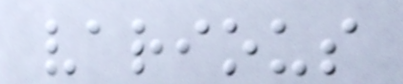various
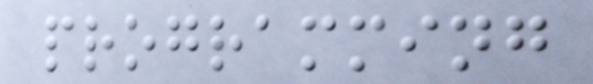programming
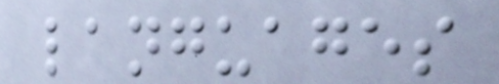languages
